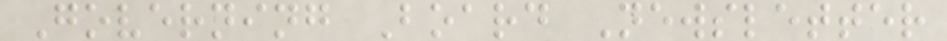Governing Board Newsletter
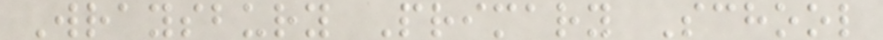Wraysbury Primary School
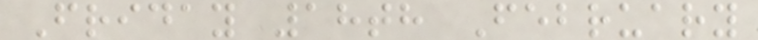Friday 18th February
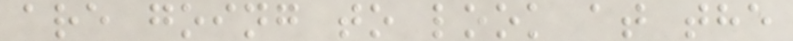are going to look at the
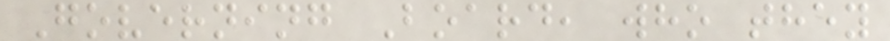Governing Board, who they
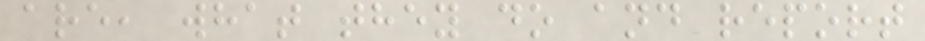are, what they do and report
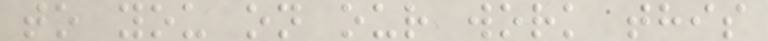to you on our work this
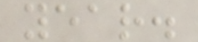year.
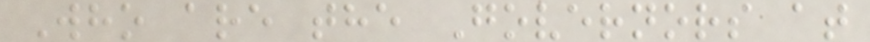Who are the Governors at
